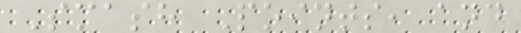Smash Points, and
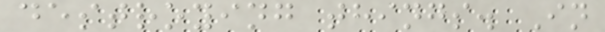destroying things. In
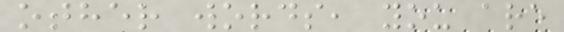other words, you are
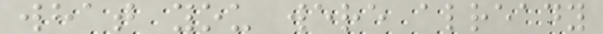what you were already
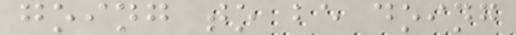going to be doing
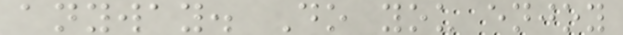anyway. Do you enjoy
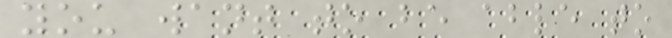you want to be able to
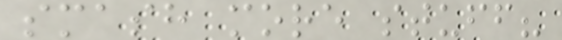smash more stuff?
